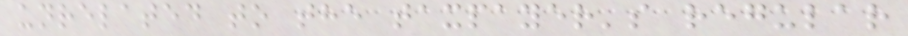unrelated to the taxpayer's regular
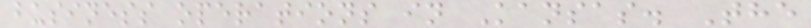business operations in Kansas. The
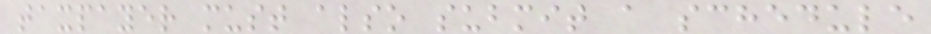taxpayer must also submit a schedule
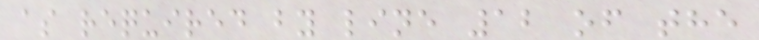as required by line 12 of the
